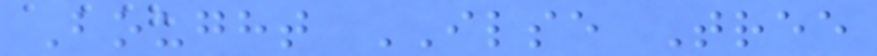Bought ILSE Tree
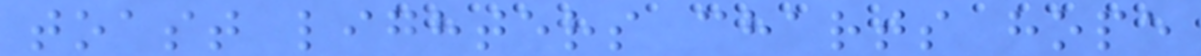toast lighters charts hope
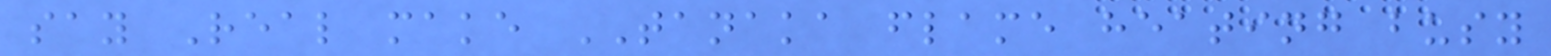say Real make TANAKA flame heating busy
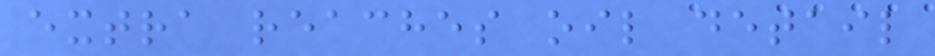extra reaches oil detail
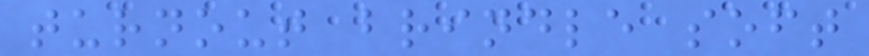turnout brindle soft
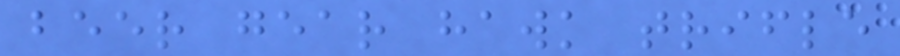beer gear hawk trifle
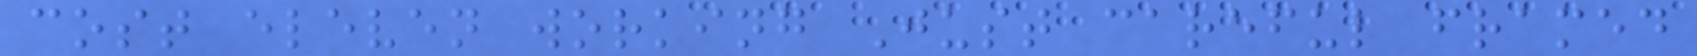cost eleven working Just careful framed
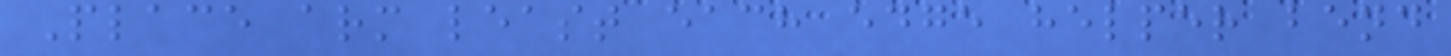Place arm least each edge helper bend
